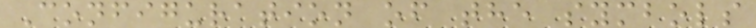Configuration of the symbols
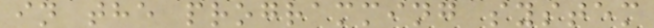in the programming system
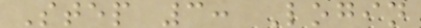Step 3: Login
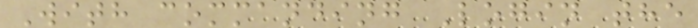With commanding Login the
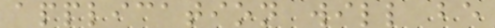application will be
